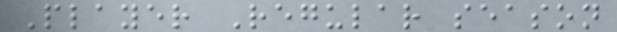Player Regular season
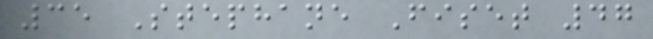35 Stephane Fiset 47
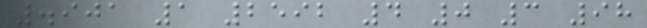.901 1 2592 4 0 3 98
